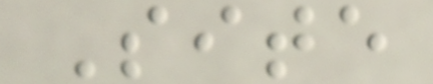Site
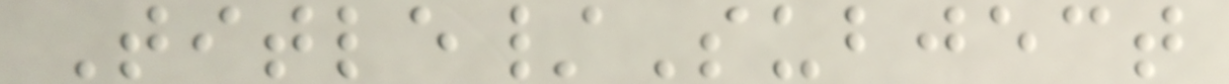Title/Subject
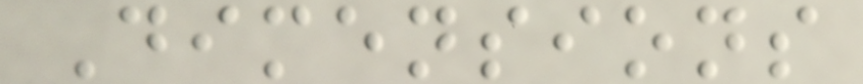Dimensions
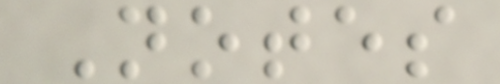Notes
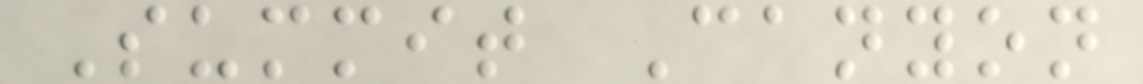Summit Canyon
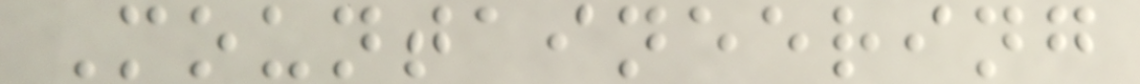Mountaineering
